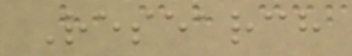Research
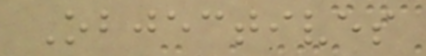Objectives
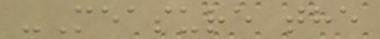-Measure the
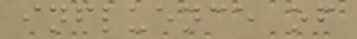influence of
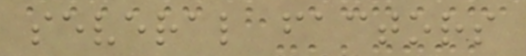several factors
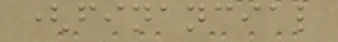(financial
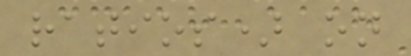ratios) on
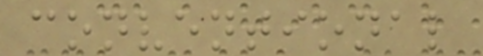conventional
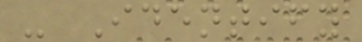- Identify
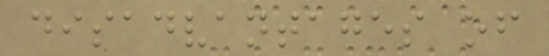disadvantages of
